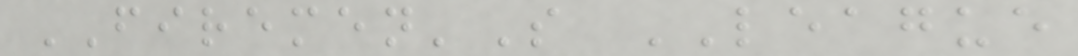FIREMEN'S LEAGUE
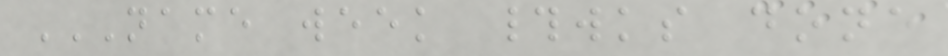NAME WEEK #WKS DONE
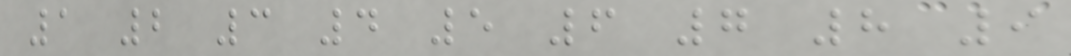1 2 3 4 5 6 7 8 9
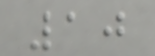10
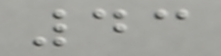43
